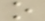o
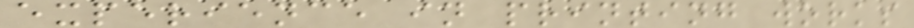experience in printing works
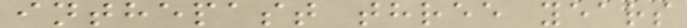inthepast three years
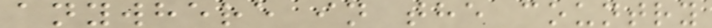anywhere in the country
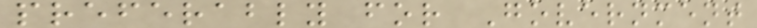preferably for Government
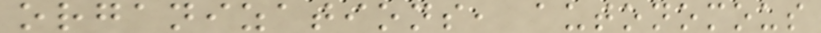organizations, autonomous
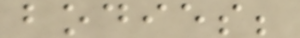bodies;
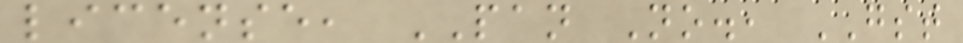license, PAN No., GST
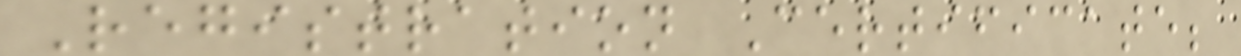Registration Certificate;
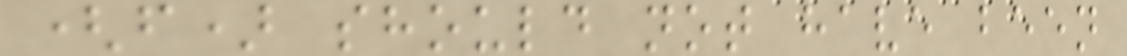(f) should not have been
